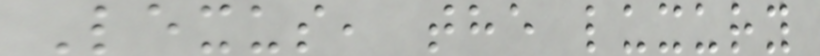Lexus, the luxury
